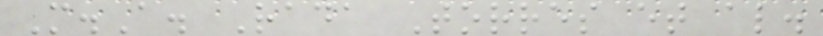M.A. Rada Torres et al.
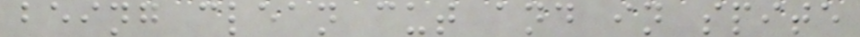being clean cut and in spite
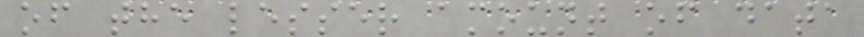of the lesser amount of data
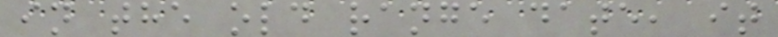in the old range date, it
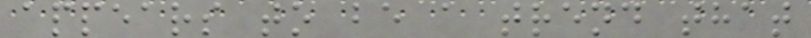appears to be a trend that
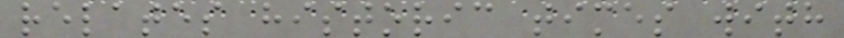relates historic times with
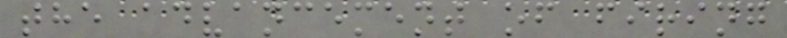the advancement of firing
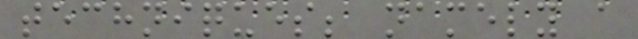techniques; namely a
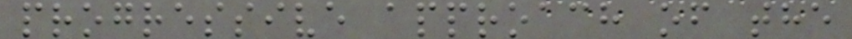progressive approach of the
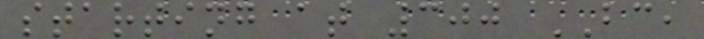starting at 300 BC,
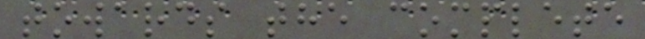towards the complete
